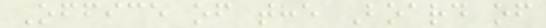Office of the Board of
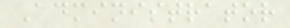Administrator
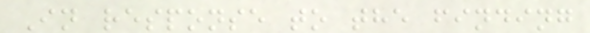In response to the finding
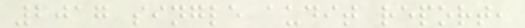2017 single audit report,
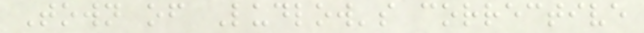Town of Ludlow's corrective
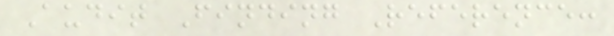Audit Finding Reference:
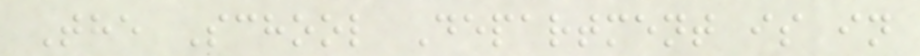The School Department is in
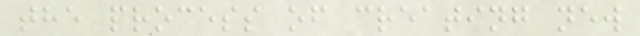the process of creating new
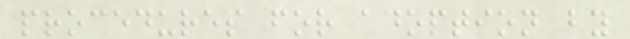procedures for adoption by
